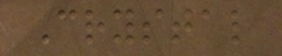Crystal
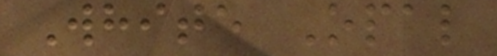White Opal
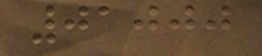01000
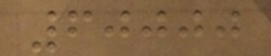60000
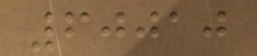60010
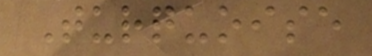Turquoise
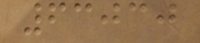63030
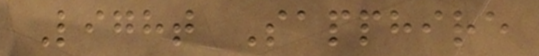Light Sapphire
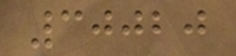30020
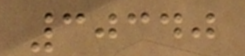30340
